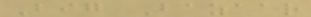Big Bazaar
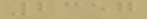2357
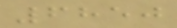6850
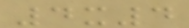4x4
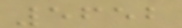5652
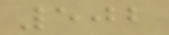502
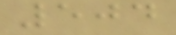504
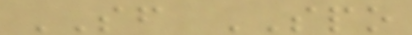SF SPO
